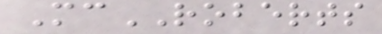McROBERTS
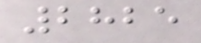2825
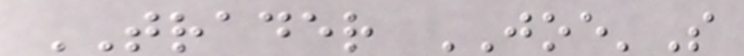TRADER JOE'S
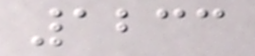1233
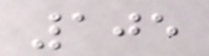105
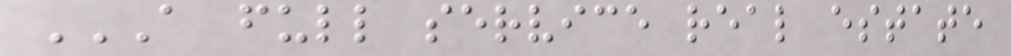A FULL SERVICE REAL ESTATE
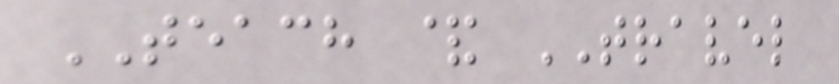TEACH & TRAVEL
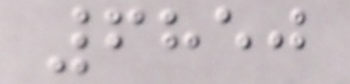6850
